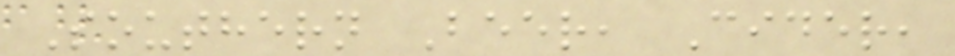Southern Beer, Cider,
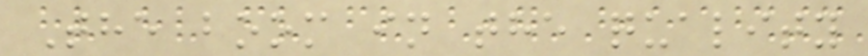The boom in the quality
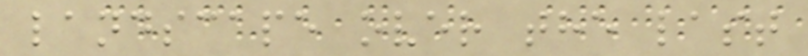landscape over the last
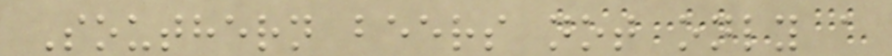Southern beers not only a
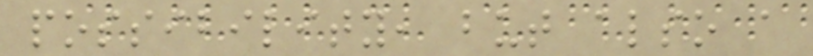possibility, but also a
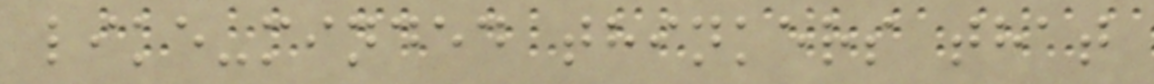like-minded thinkers that
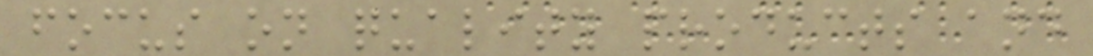focus on quality products and
